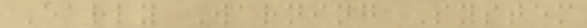Early Warning System
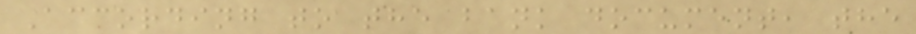According to the bank document, the
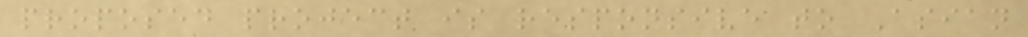proposed project is responsive to Asian
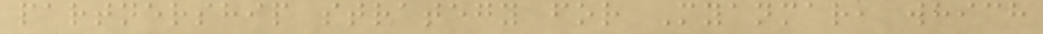partnership strategy for Myanmar, which
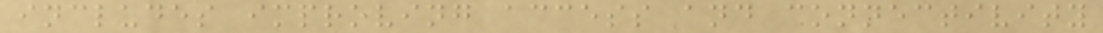includes improving access and connectivity
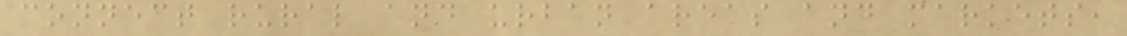connect rural and urban areas and markets,
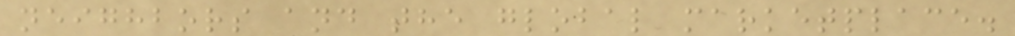neighbors and the global marketplace.
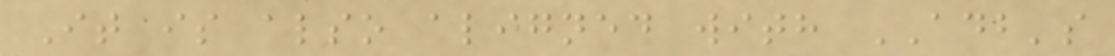It is also aligned with ADB's
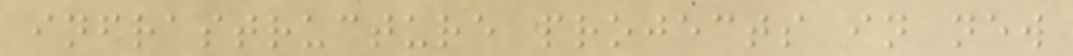infrastructure projects in new
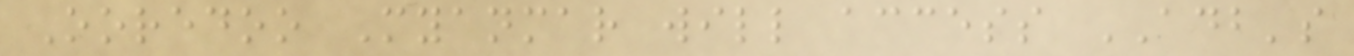Ooredoo Myanmar will access ADB's
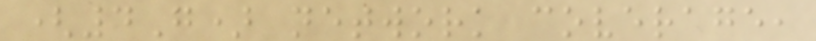(4G) network coverage,
